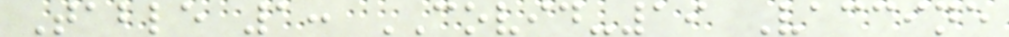Table 1: COVID-19 Vaccine
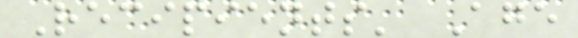Recipients' Age
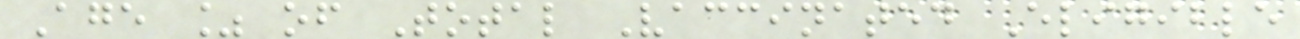Age % of Total Vaccinated Eligible
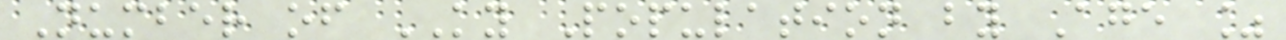Number of KY Population by Age %
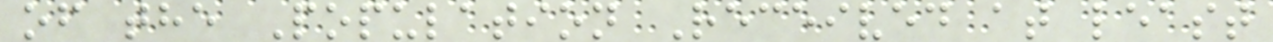of the Population Received at least
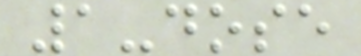1-dose
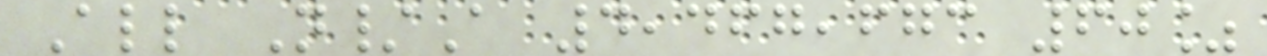All N/A 4,467,673 60%
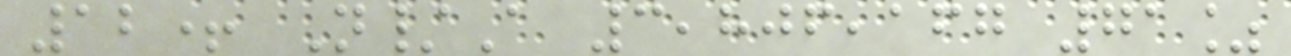12+ N/A 3,806,167 71%
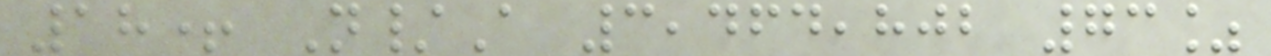18+ N/A 3,464,802 73%
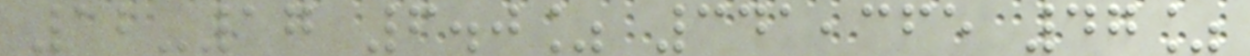12-17 6.0% 341,365 47%
